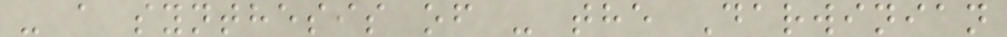- a synthesis of - the Darwinian
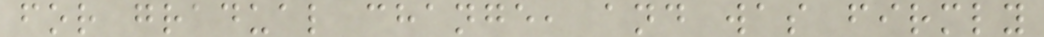for gradual change, and was firmly
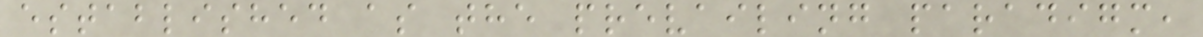established as the prevailing paradigm,
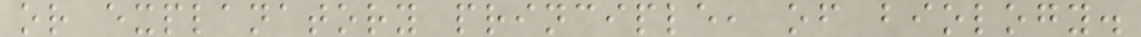or explanatory principle, of biology.
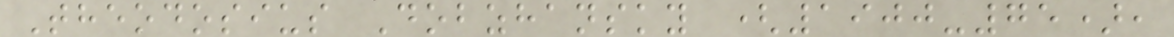Theodosius Dobzhansky (1900-75),
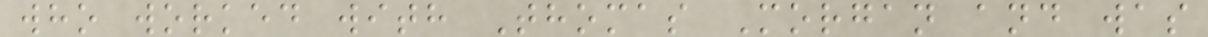who worked with Thomas Morgan and was
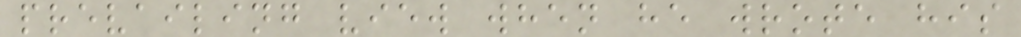prevailing view when he wrote his
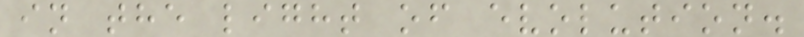in the light of evolution.
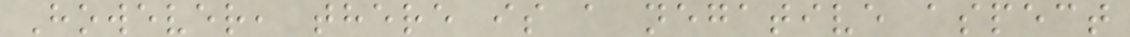However, there is a negative aspect
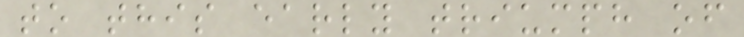to this early triumph of
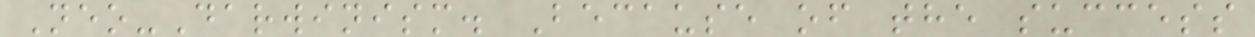Neo-Darwinism. Because of the success
